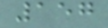157
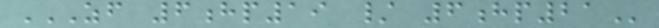ZF 6HP19 / 6HP21
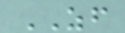ZF
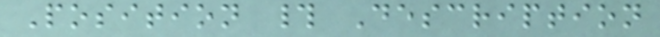Position # Description
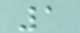1
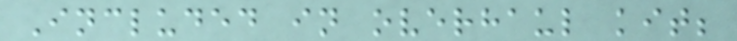Included in overhaul kit;
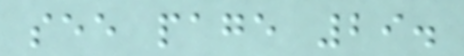see page 29.
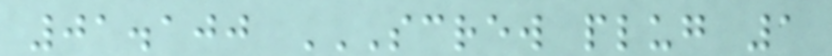01.100 SCREW PLUG 1
